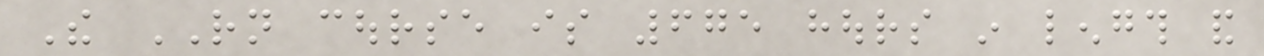The RN course is 675 hours in length and
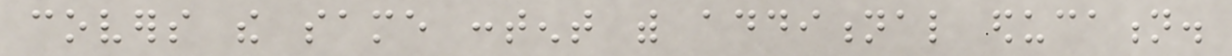covers the same content with additional education.
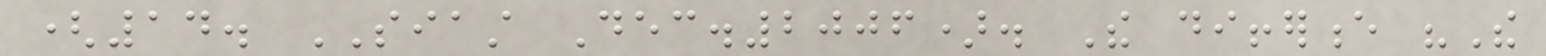(14. SIAST Dec.2006). The difference "The
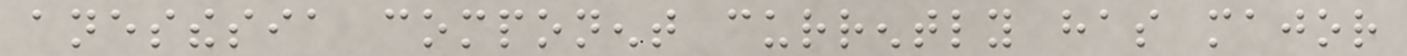anesthesia component currently has major
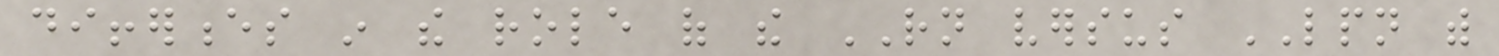differences in the role of the RN versus LPN with
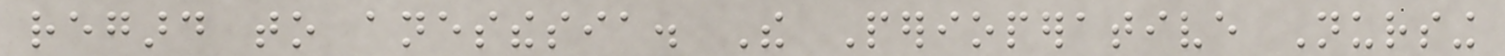regard to anesthesia. The Perioperative Nursing
